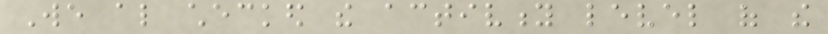We also checked the activity level of the
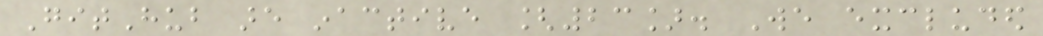GitHub are inactive [23]. We excluded
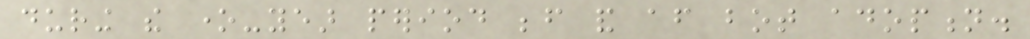during the one-year period before and after bot adoption.
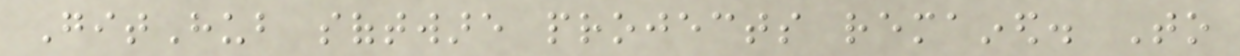GitHub software projects remained. To
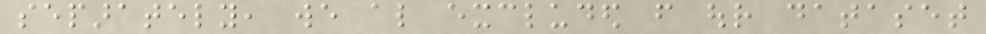separately, we also excluded from our dataset
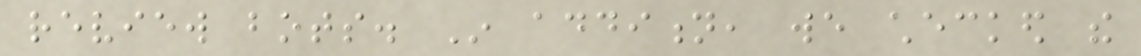review bots. In addition, we checked the
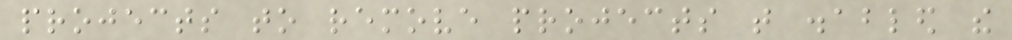projects to remove projects that disabled the
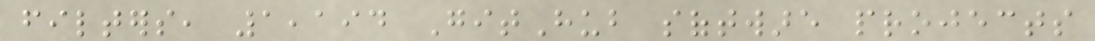filters, 1,194 GitHub software projects
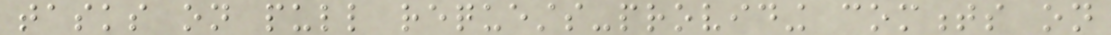tasks on pull requests-providing comments on
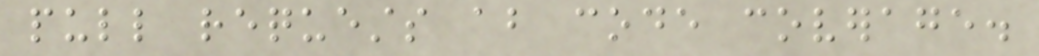pull requests about code coverage.
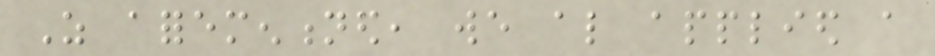As aforementioned, we also applied a
